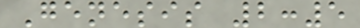Genesis 2:5
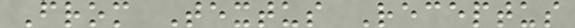From Textus Receptus
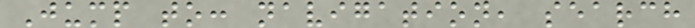Jump to: navigation, search
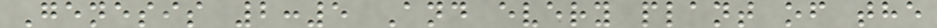Genesis 2:5 And every plant of the
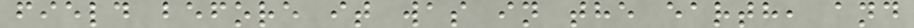field before it was in the earth, and
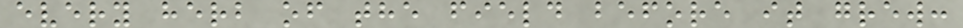every herb of the field before it grew:
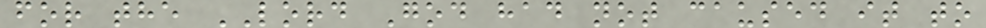for the LORD God had not caused it to
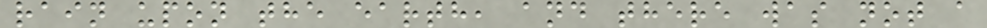rain upon the earth, and there was not a
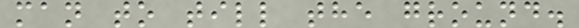man to till the ground.
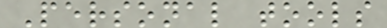Personal tools
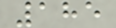185
